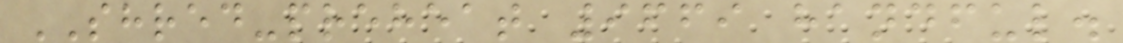SHRED-preheat 9669 handful.
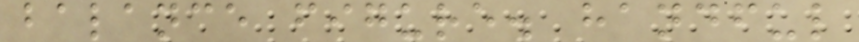balance figure. handful
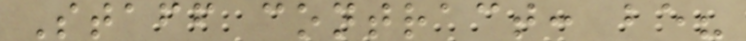Staff contract: be?
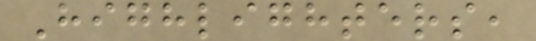Highlighters,
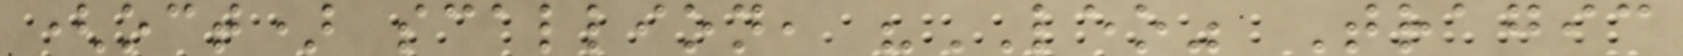(oct) scallion, "LEO" Tragic
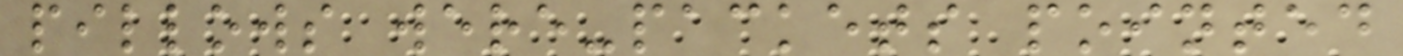pillows were-packets pointed
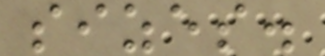sizes.
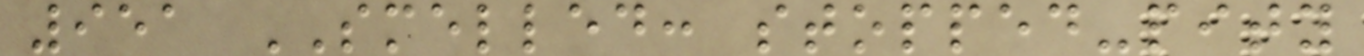951 SMELLED: stopped-pity
